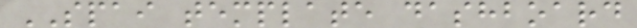SPAI template dashboard
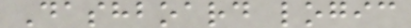Dashboard logic
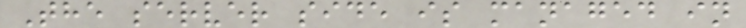The server side is managed in
